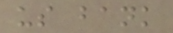us bank
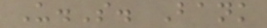U.S. Bank
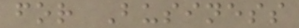for Business
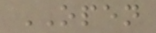OPEN
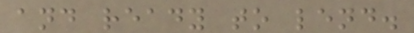and ready to lend.
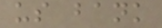us bank
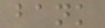bank
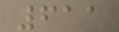611
